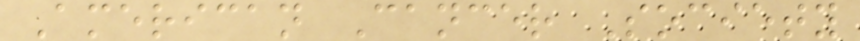American Cancer Society
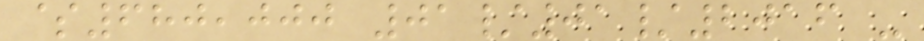$680,000 01/01/2016 -
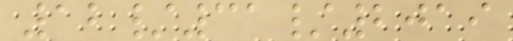12/31/2019
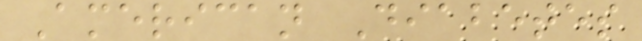American Diabetes
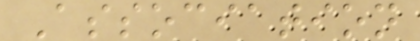Association
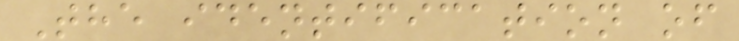The identification of
